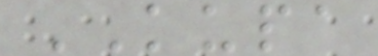KUPA
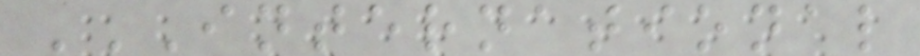INTERNATIONAL
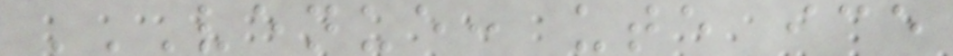VENUE: UTE ICE
